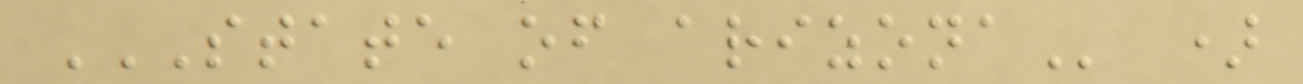STATE OF ARIZONA )
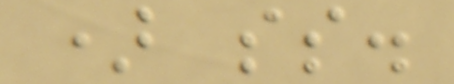) ss.
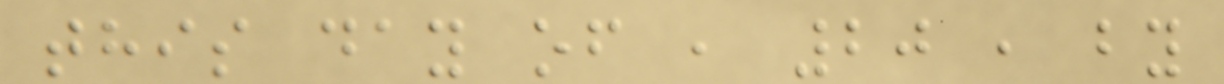this day of , 20 , by
